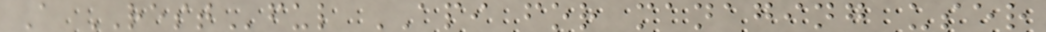A RESTful API for managing user
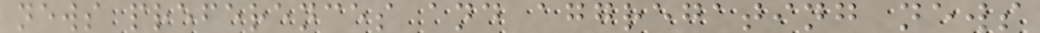news preferences and aggregating news
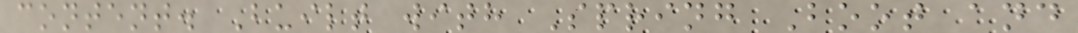content. Built with Spring Boot and
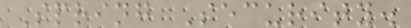Spring Security.
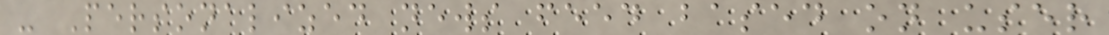- Personalized news feed based on user
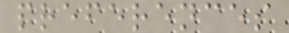preferences
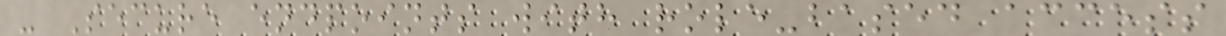- Secure endpoints with role-based access
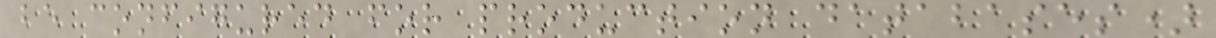be configured for production databases)
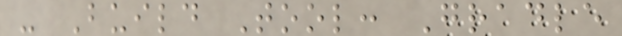- Build Tool: Gradle
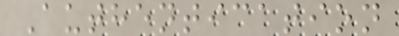Authentication
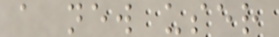a new user
